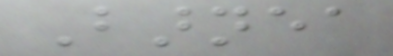Barnea
